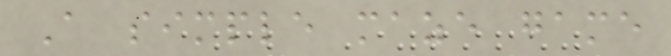A simple maze game
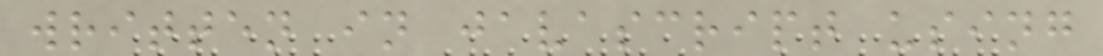written in javascript using
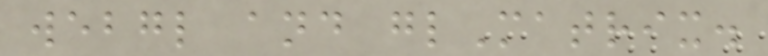webgl and glMatrix.
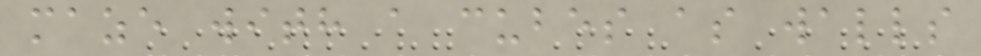maze with a cubes as walls
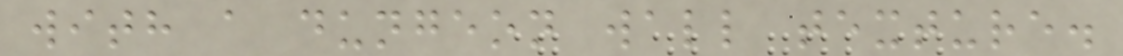with a dungeon wall texture.
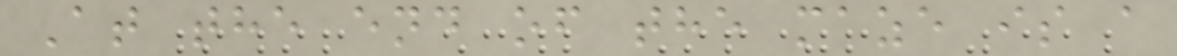At the end of the maze is a
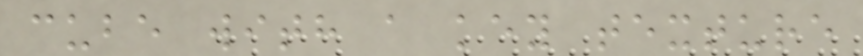cube with a key texture
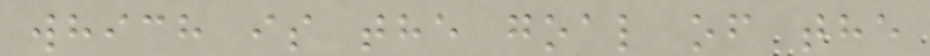which is the goal of the
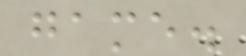game.
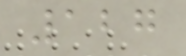127
